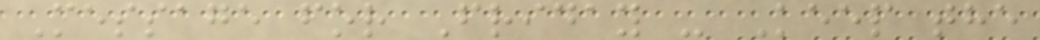Message for Friday - Keep the
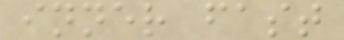inner fast
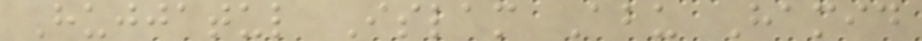Hujjatul Islam Abu Hamid
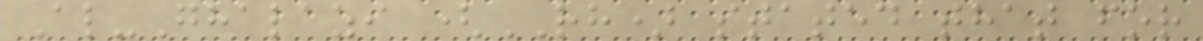Al-Ghalazi (RH) stated that for
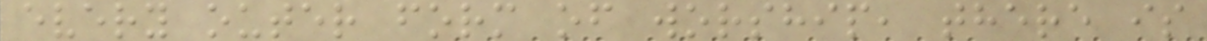every outer form of worship, there is
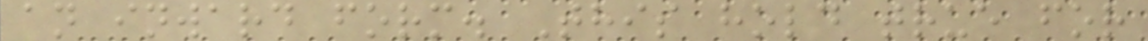an inward form. This hold true for
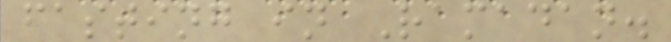fasting in Ramadan.
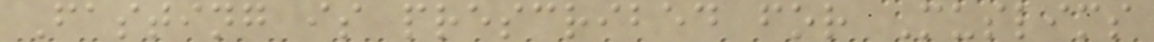Fasting is prescribed for Muslims
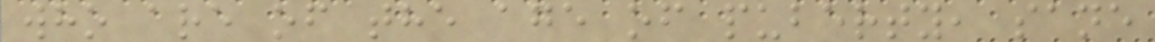who are of the age of puberty, sane
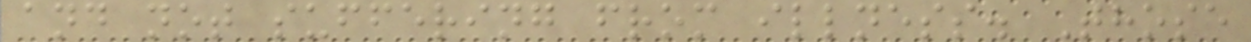and not suffering from illness. Those
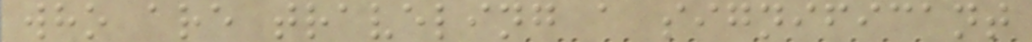who are traveling a significant
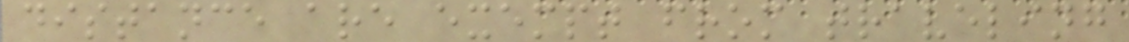distance are exempt from traveling
